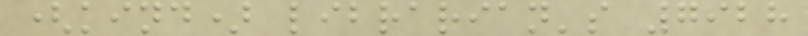(kind) librarian's 7928
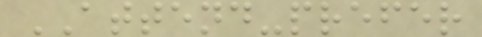ATTEND-prefer
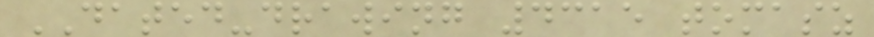DATED-drawing 4315 tomasz
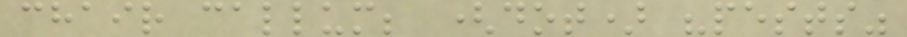chair callum; (dot) "pests"
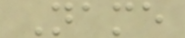Name
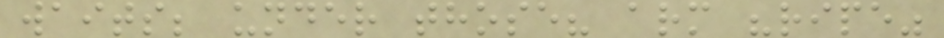waits; under those? arm "ripe"
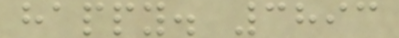happy. 3893
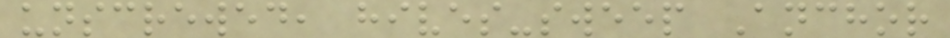unscrewed, hives-sweep Anchor
